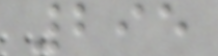295
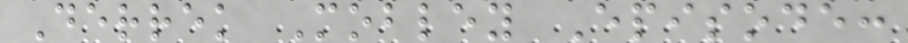Derrek Mobley Episode:
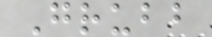Grubb
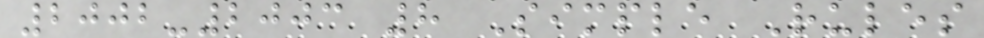2002-2003 8 Simple Rules
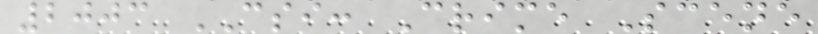2003 CSI: Crime Scene
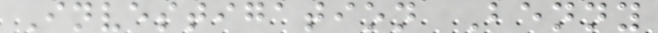Investigation Benny
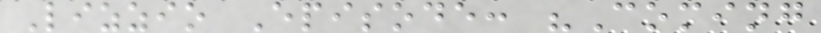Lizzio Episode: "Coming
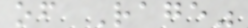of Rage"
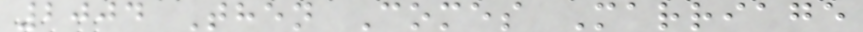2004 Then Comes Marriage
